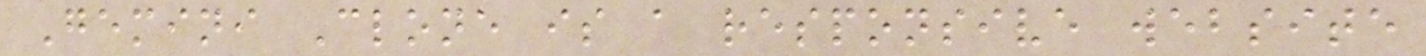Gemini Clone is a responsive website
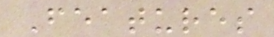Features
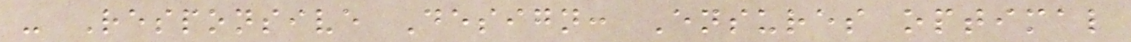- Responsive Design: Ensures optimal
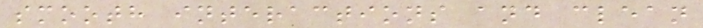smooth interactions and clean
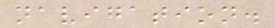navigation.
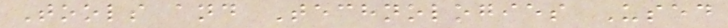Tools and Technologies Used
